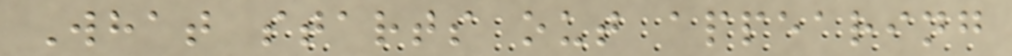What starts out appearing
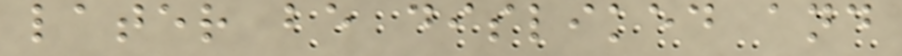later be disliked and
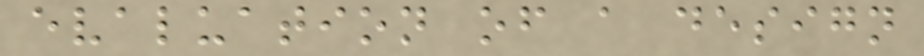evaluation of a design
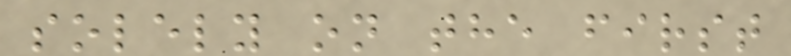solely on the first
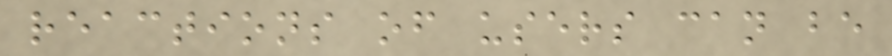reactions of users can be
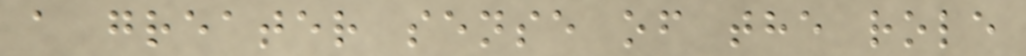a greater sense of the role
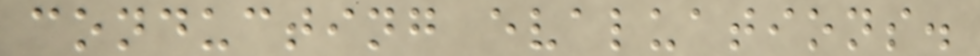conducting evaluations.
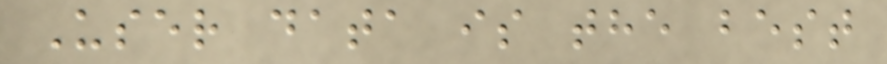User data is the best
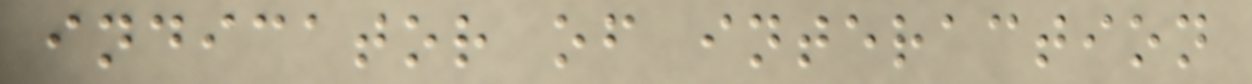indicator of interaction
